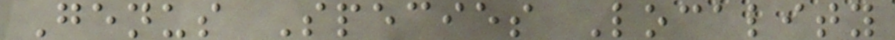Genus Species Locality
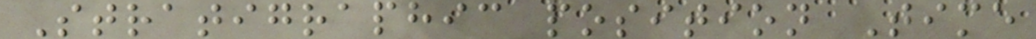Stratigraphic position Time
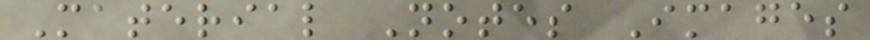Material Notes Images
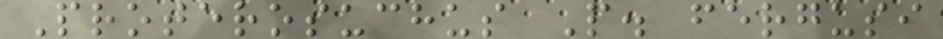Proterosuchus P. fergusi
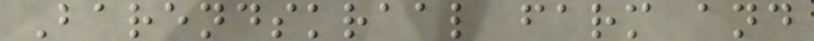Barendskraal farm and
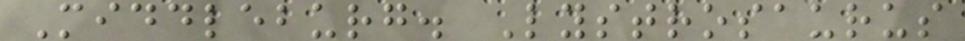Middleburg. Lystrosaurus
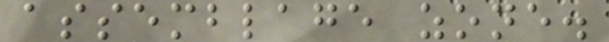assemblage zone.
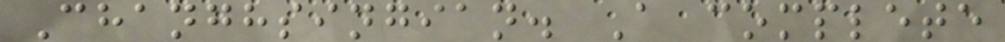Changhsingian. A complete
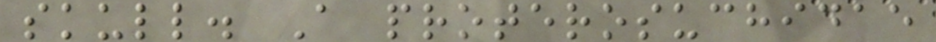skull. A proterosuchidae
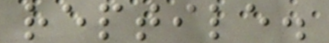reptile.
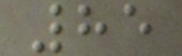85
